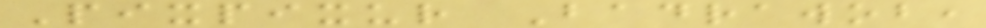Pixpixur Badrawob,
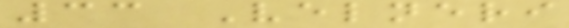33 Velneri
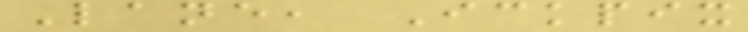Lane, Ickpix
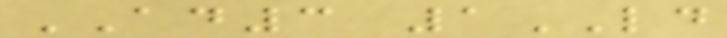AD3 1LD
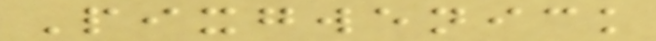Pixgwenick
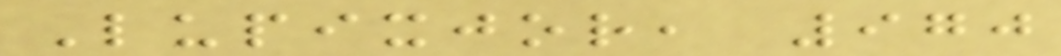Lupixjor, 970
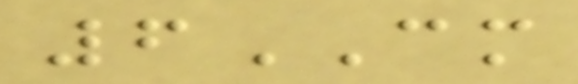6CM
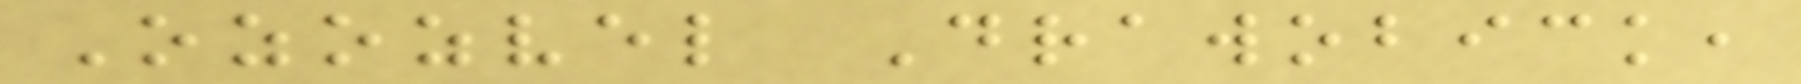Ozozvel Drawobick,
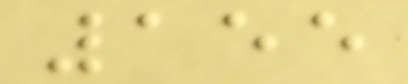155
